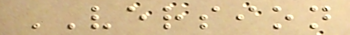VERSION
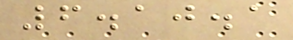6.10.1
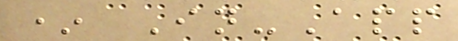* In-App
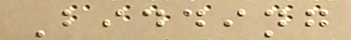Bidding
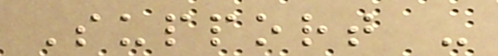Support -
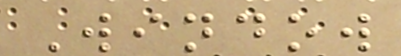Window
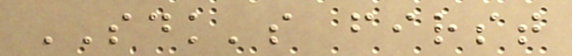SDK's first
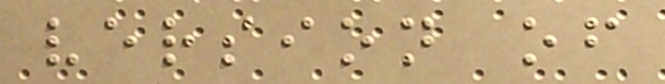version of
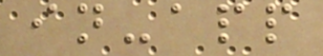in-app
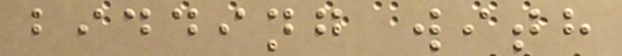bidding with
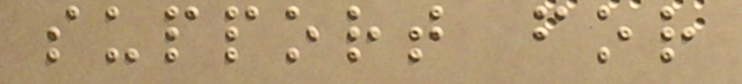support for
